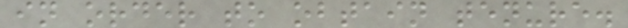in order to obtain tenure.
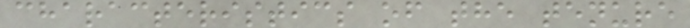characteristics of the tenure
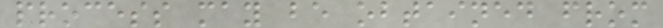process may be obtained from
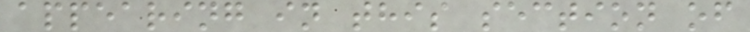appearing in this section of
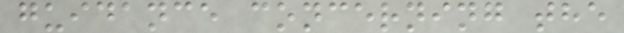guidance concerning the
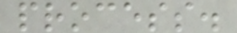process.
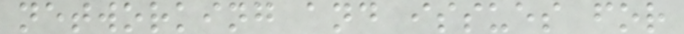networking and issues for
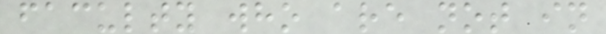faculty who are not in
